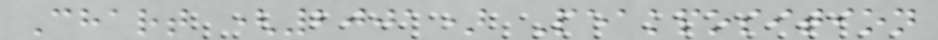Chart (2001) Peakposition
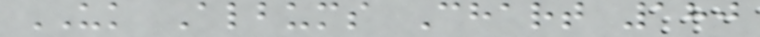UK Albums Chart 180
